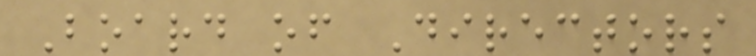Board of Directors
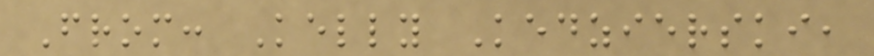From: Kelly Kedzierski,
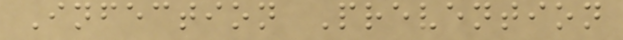Infection Prevention
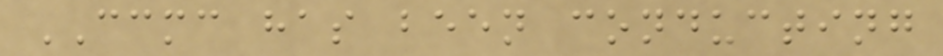CCMC has been conducting
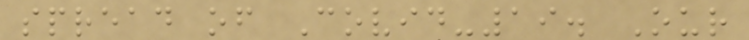spread of Covid-19. Our
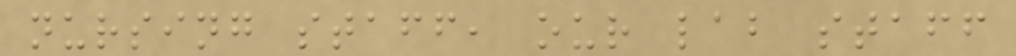nursing staff, our lab staff
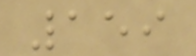159
